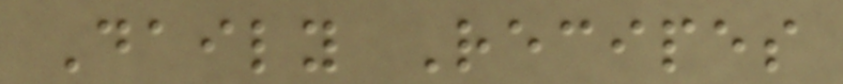Daily Recipes
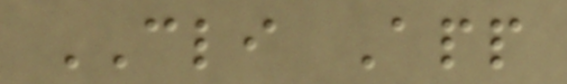CLI App
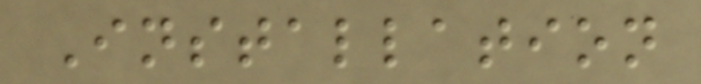Installation
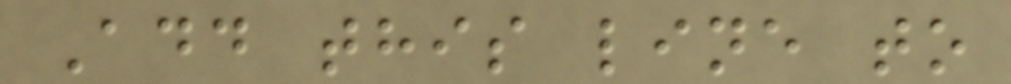Add this line to
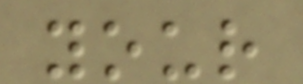your
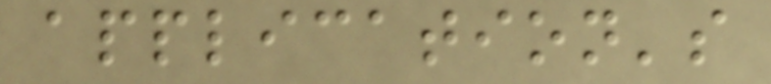application's
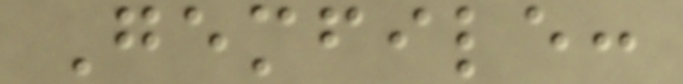Gemfile:
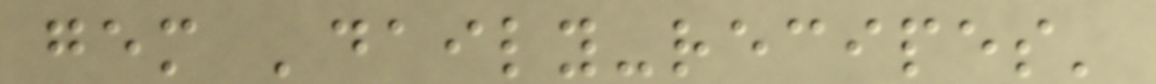gem 'daily-recipes'
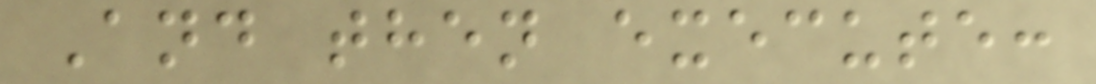And then execute:
